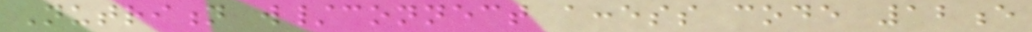Nutrition w/connect access code 12e
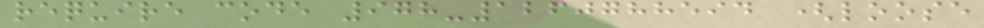require code 978-1260788594 (loose
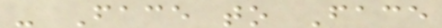- Face to Face
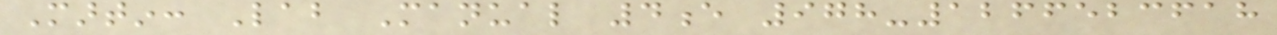Martin: Lab Manual 4e 978-1266523618
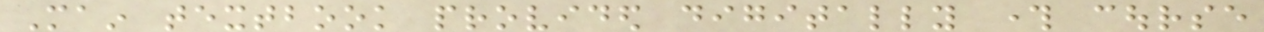Main textbook provided digitally through course
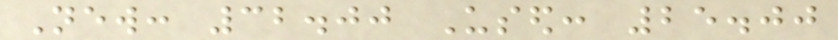New: 32.00 Used: 25.00
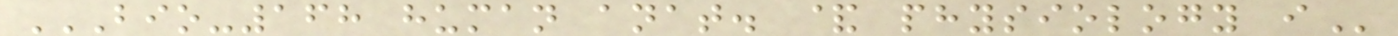BIO-168 HUMAN ANAT. & PHYSIOLOGY I
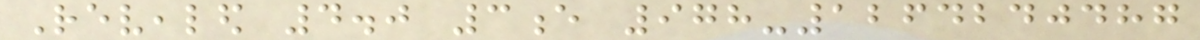Revealed 4.0 3e 978-1264240487
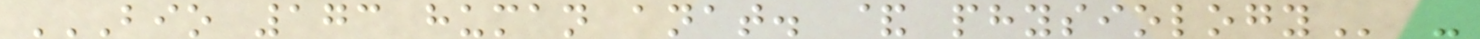BIO 173 HUMAN ANAT. & PHYSIOLOGY -
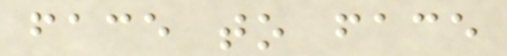face to face
